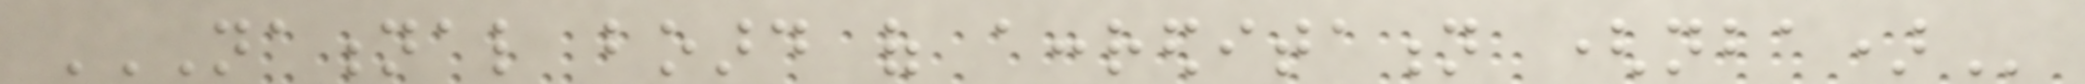NATIONAL BOARD OF ACCREDITATION (NBA)
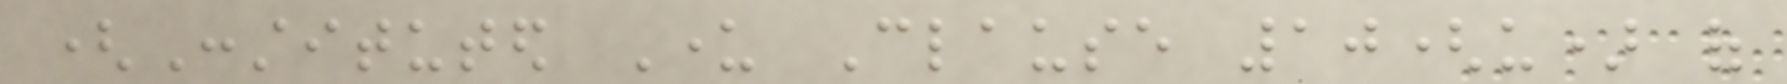(Constituted Under Clause 10(u) of
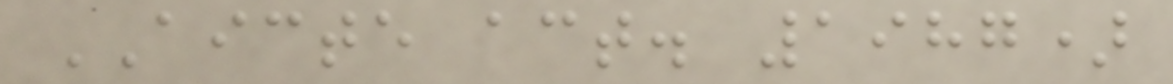AICTE act. 1987)
